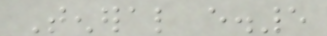Teneral e.5
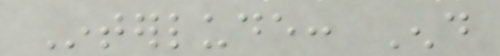Interlude: End
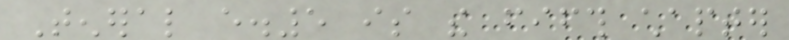Teneral e.5 is the fifth chapter
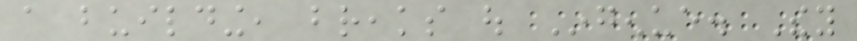a building, breaks out Ingenue. They
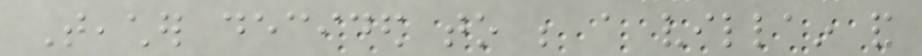Teacher decided to be a villain and
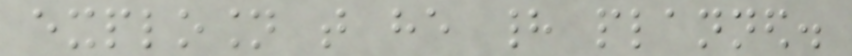explosion that he had planned.
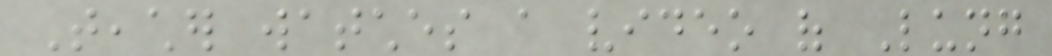Teacher watches a video of Lung
